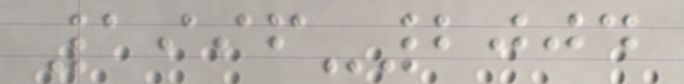1996-2004
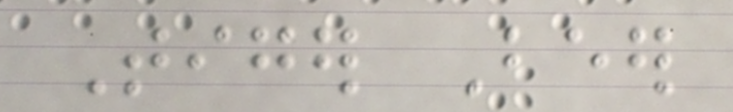Tiger Beer
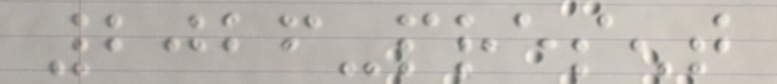2026-present
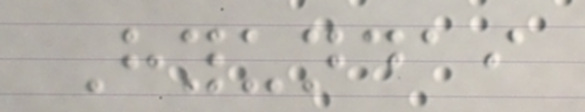Hyundai
